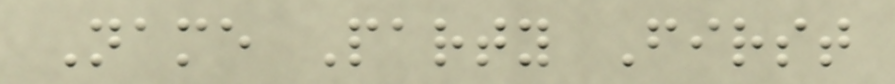Name Party First
